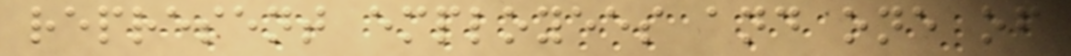represent employees and one of
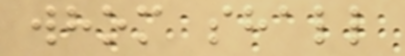whom shall
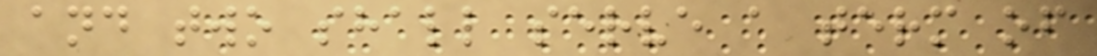and two shall serve a term of
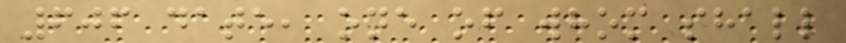606 date, one of whom shall
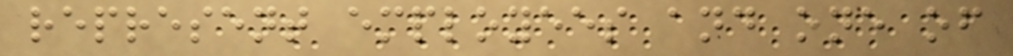represent employees and one of
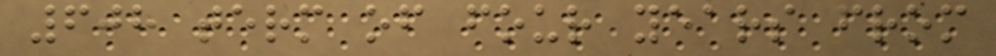608 term of four years from
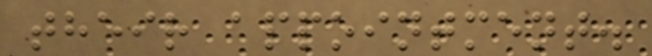their appointment.
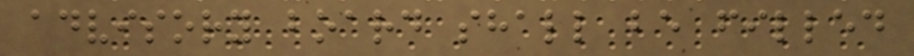advisory board shall be filled
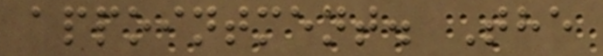appointment. The
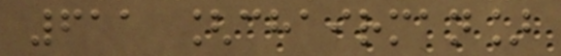611 [chairman]
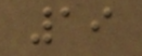19
